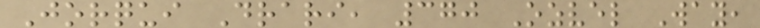Jorqui Drari, 370 Ozvel Way,
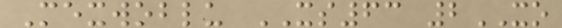Mexwoblu XS63 2XO
